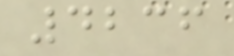4236
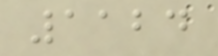1124
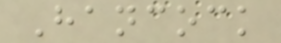Hancock
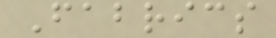Fabrics
